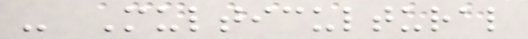- Multicultural
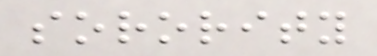sorority
